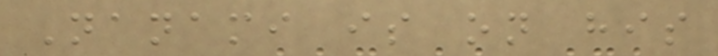Nanami is on his
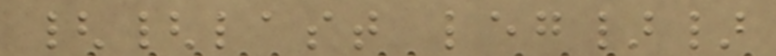{{last leg}}
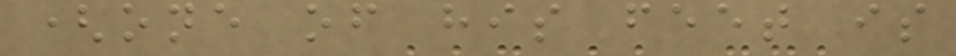(one of his feet is
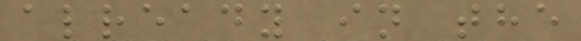already in the
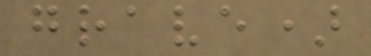grave)
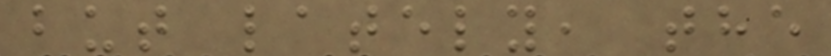but lately, the
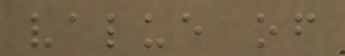value of
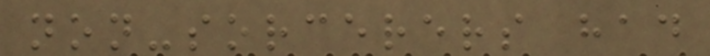non-sorcerers had
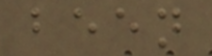been
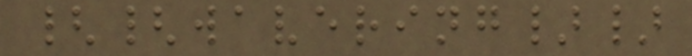{{wavering}}
